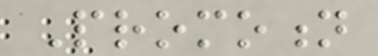Promotion
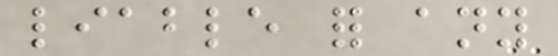liable for any
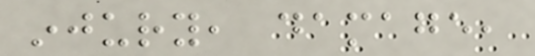injury, damage,
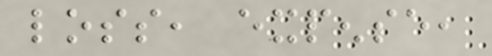loss, expense,
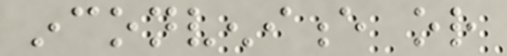inconvenience or
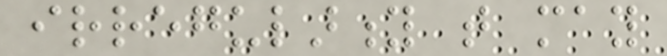irregularity that may
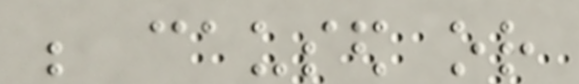be caused or
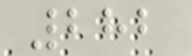282
